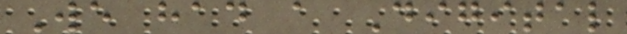We had a Digital
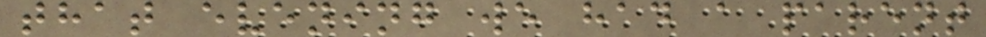that evening we had a parent
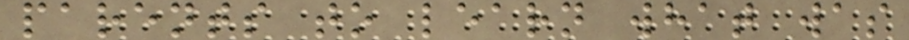parents to learn what was
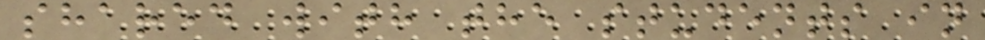shared with the students in
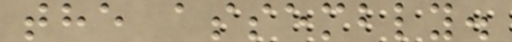the assembly.
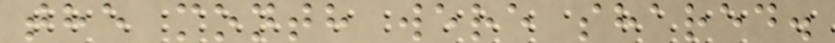the month were shared.
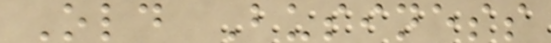Old Business
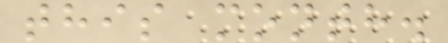this month.
